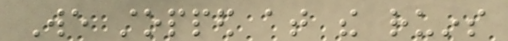We stopped at the ruins
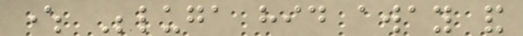where Beluga hid away and
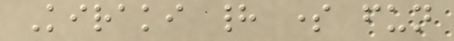Kiraki had some fun
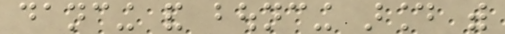dancing and bouncing around with
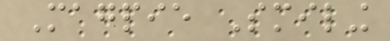Magpie Smiling
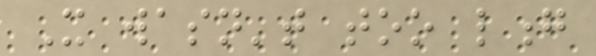It wasn't too long
